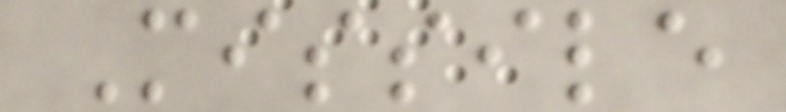Missile
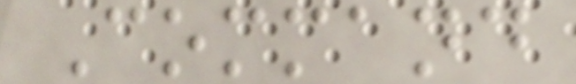Command
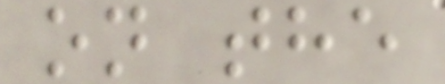on the
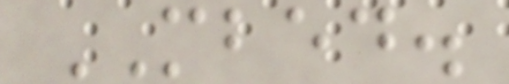MBED.
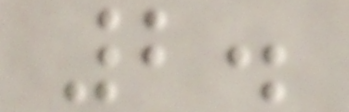2.
